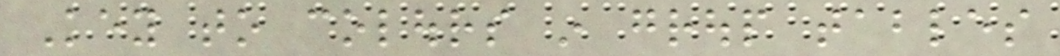Key to colours in group tables
